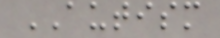AUTISM
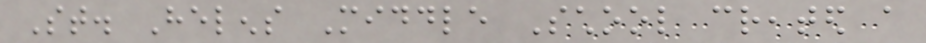St. Helens Middle School created a
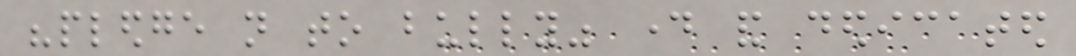"pledge not to bully" day and dedicated
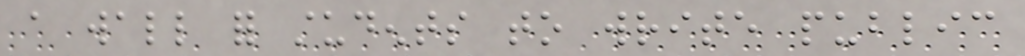a wall for students to write public
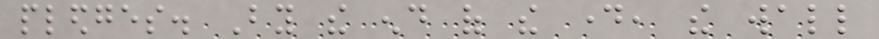pledges. By the end of the day, the wall
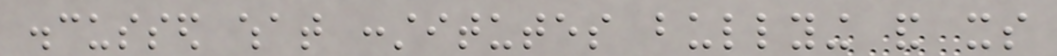discussed what constitutes bullying and its
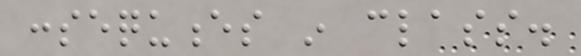consequences in class.
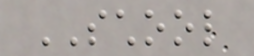SCHOOL
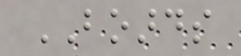BOARDS
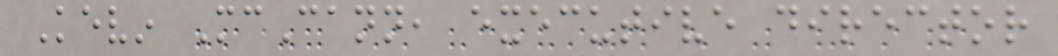Kevin McCann, executive director
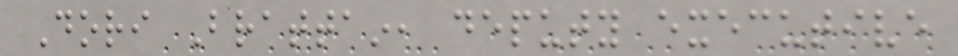Dori Brattain, deputy executive
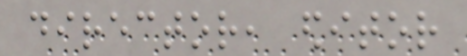director, editor
